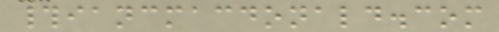#iancmacdonald.com
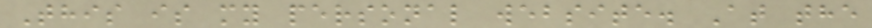This is my personal website. At the
